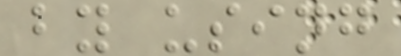by using
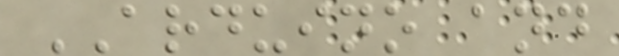ARDUINO and
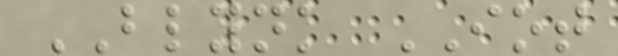BLYNK IOT
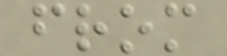from
